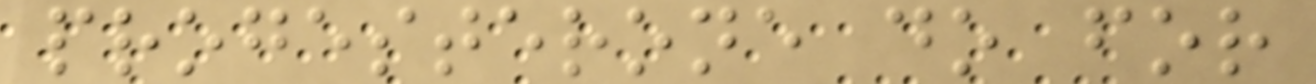progesterone do for
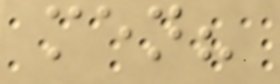men?
